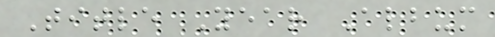Title Year Album
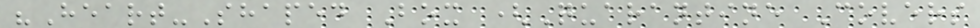"Heart-Shaped Box (Quarantine Covers
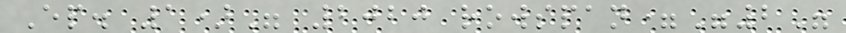Ep. 1)" 2020 rowspan="2"
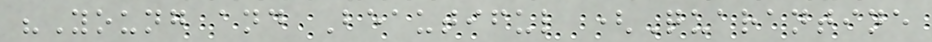"Young and Beautiful (Quarantine
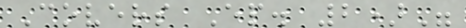Covers Ep. 2)"
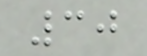30
